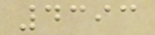4393
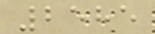2585
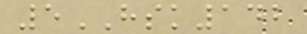5HSK142
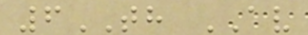6TH AV
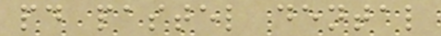pd pastel dental
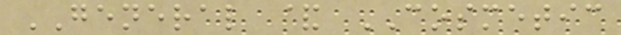GENERAL & COSMETIC
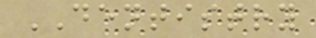DENTISTRY
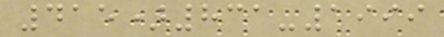415)831-1999
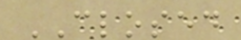CLOSED
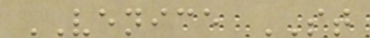VENICE ST
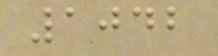1042
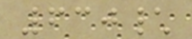630\
